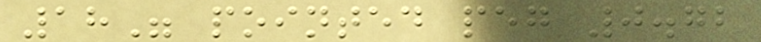18" pointed peg 0.72
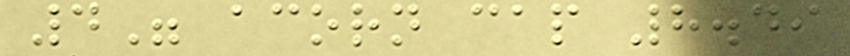4" acorn cap 8.49
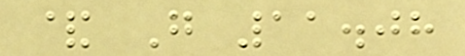& G 11.08
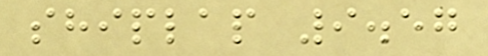shiplap 9.57
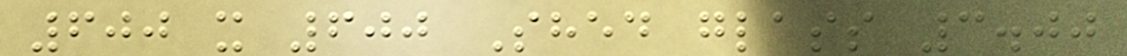600 x 600 Shed glass 3.00
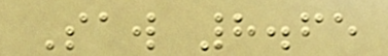Saw 8.65
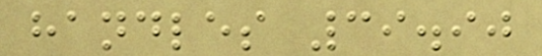handles 39.90
